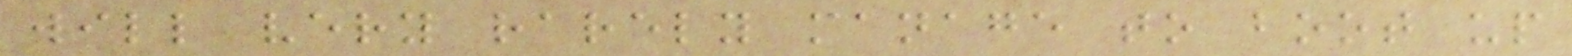will very rarely manage to boot up
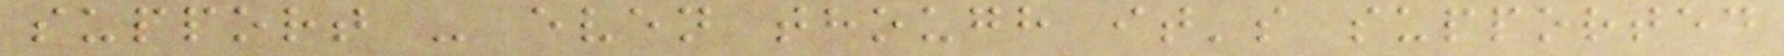support - even though it's supported
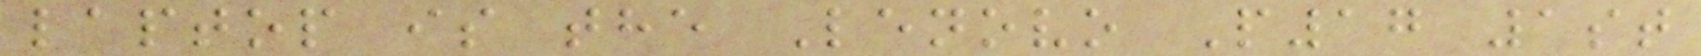laptop is the Lenovo P17 1st
